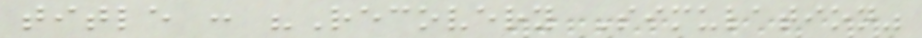title : "Recovery Simulation"
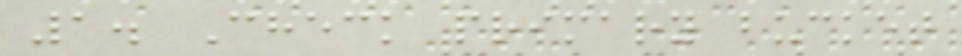1. Check primary bucket
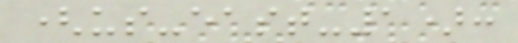(us-east-1):
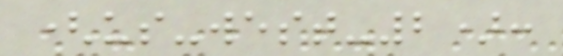(us-west-2):
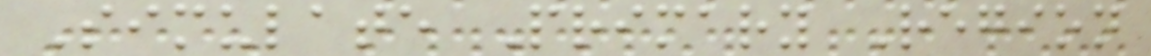Simulate Primary Region
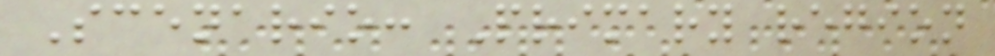Scenario: Primary region
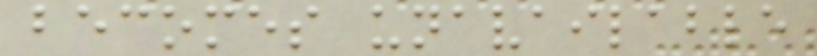becomes unavailable
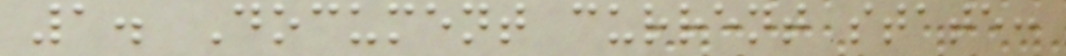1. Document current state:
